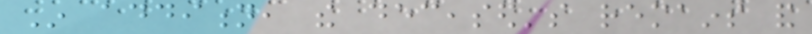In addition, the deceased's remains and
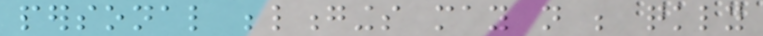personal belongings may not be quickly
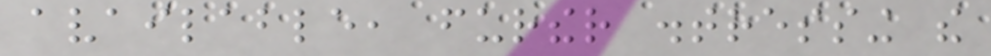available, further distressing the
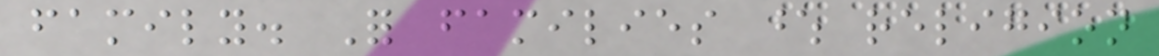family. For families whose religion
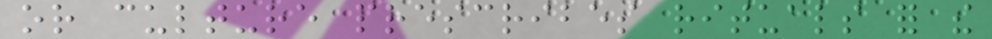or culture prescribes rituals for the
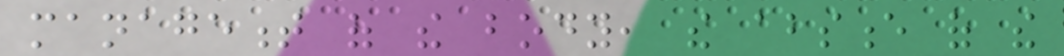management of the body, the absence of the
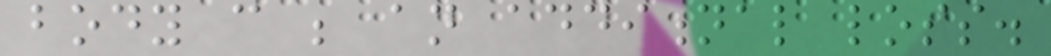body can be an additional loss.
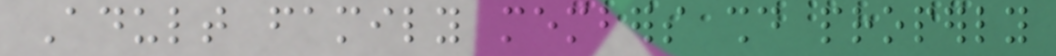Adult family members should properly
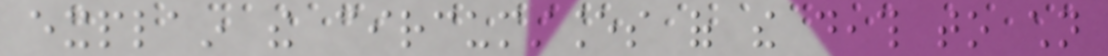explain the circumstances of the death to children
